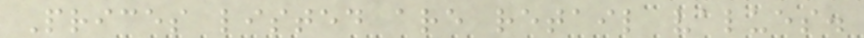Prices listed are retail values.
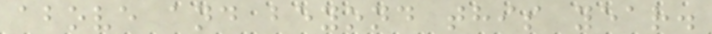above and beyond this year.
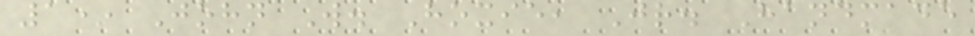1* John W. Hoxie, Jr. Handmade
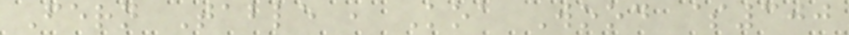Fern Table , Koa Wood $300
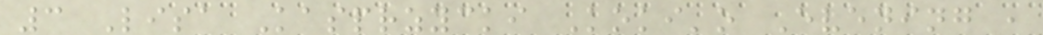3 Lisa Kasprzycki Koki'o Evening ,
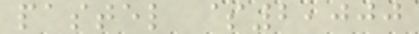pastel $2,000
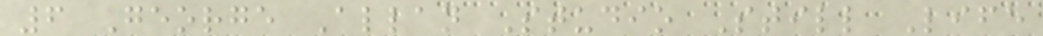6 George Allan Studio Still Life
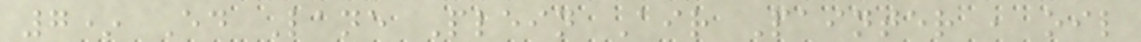7* Ed Lane Plein Air Painter , oil
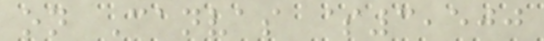on Canvas $3,500
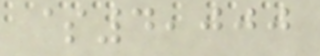$4,000
